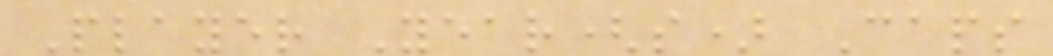Player Year(s) Caps
